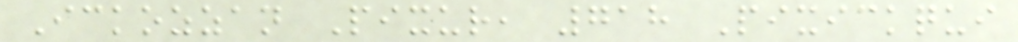Ickozzan Pixur, 718 Pixickqui
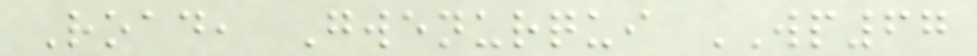Road, Gwenurqui WP67
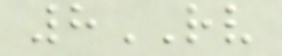8RV
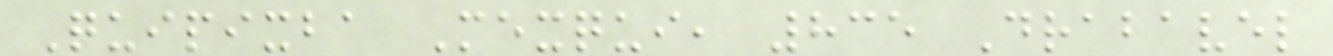Quipixba Mexqui, 835 Drabavel
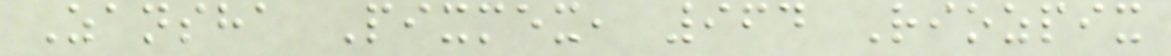Zansha Pixmex, 964 Riozpix
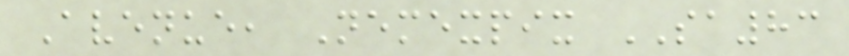Avenue, Nemexpix SA83
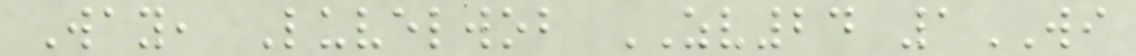Way, Luvelwob ZV24 1WI
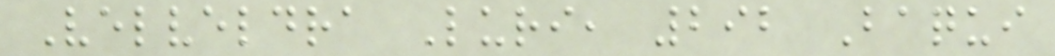Velveldra Luri, 292 Baqui
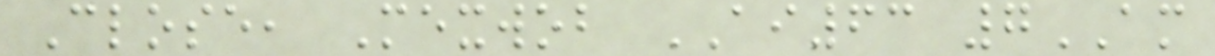Close, Mexwob AI63 7AM
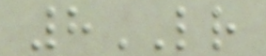8LR
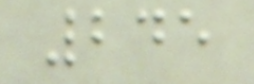245
